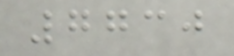7730
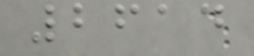2614
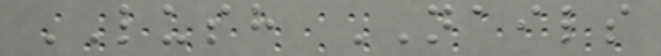LUSH NAILS
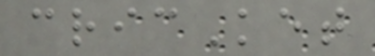cricKet
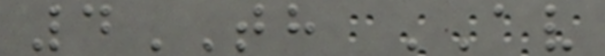4TH AV
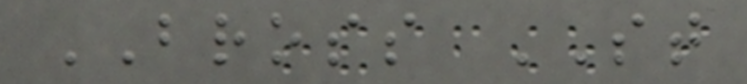BROSS ST
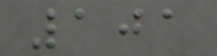101
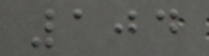104
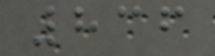836
